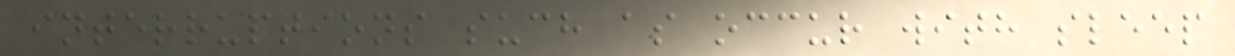interruptions such as occur with sleep
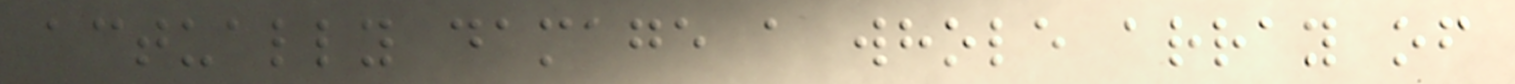actually damage a whole array of
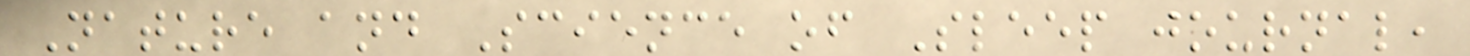Nature and Science of Sleep journal,
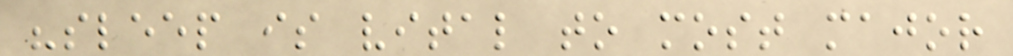"sleep is vital to most major
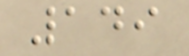149
